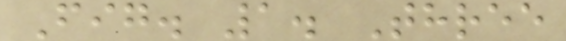Fig. 1. Three
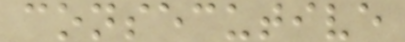consecutive
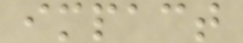impact
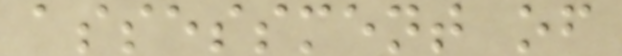assessment of
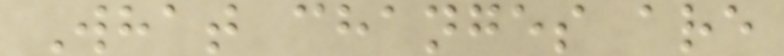What changes are
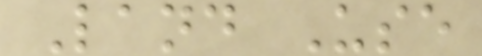Land Use
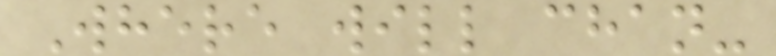Where will chan-
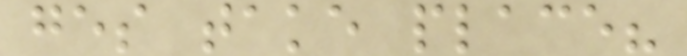ges take place?
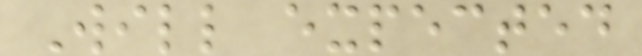Will expected
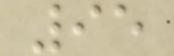95
